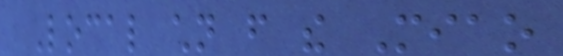Local children from the Miao
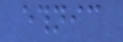ethnic
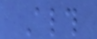Although
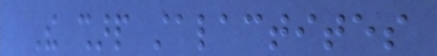The sharp stalactites
